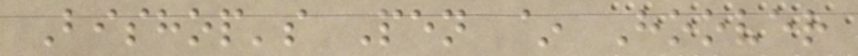Bishop's Pen ~ Hoover
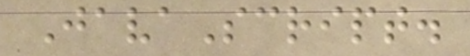JavaScript.
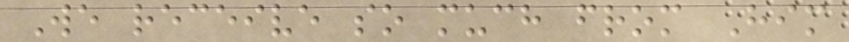We receive so much from Him
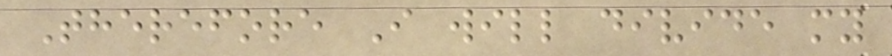Therefore I will divide my
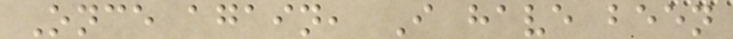Once again, I have been
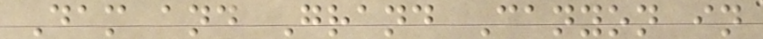Dam and Grand Canyon in
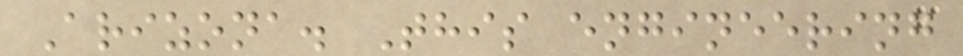Arizona. This engineering
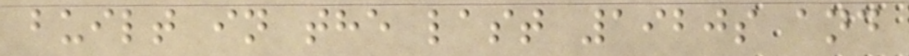built in the last 1920s and
